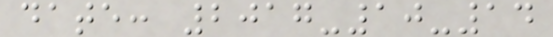date: 2017-10-14
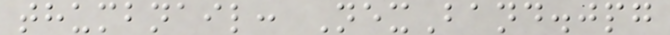thumbnail: NexBand.jpg
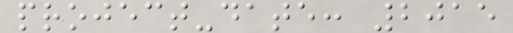project-date: 2015
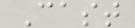Cast
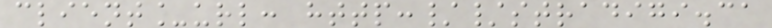client_url: http://stradigi.ca
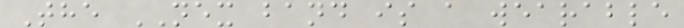The NEX band is a wearable
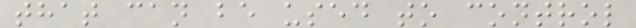that can be used to control
